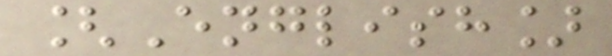[English]
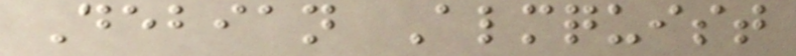Debian Almquist
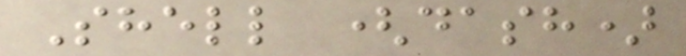Shell (dash)
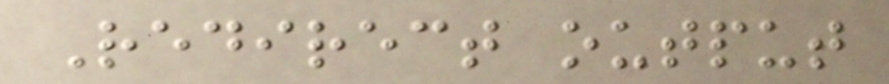Redirect output
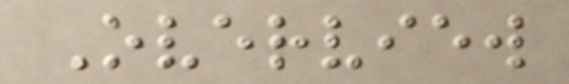Overview
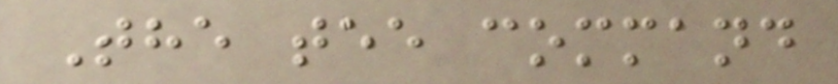The tee command
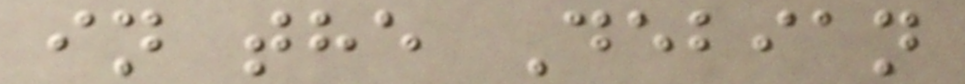in the Debian
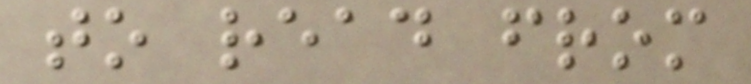to read from
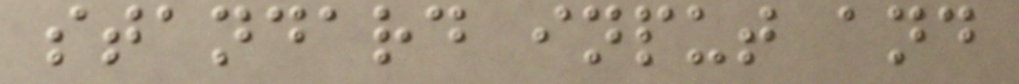standard input and
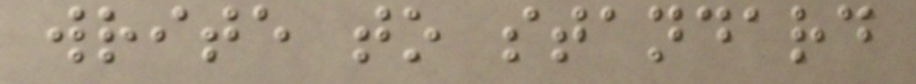write to standard
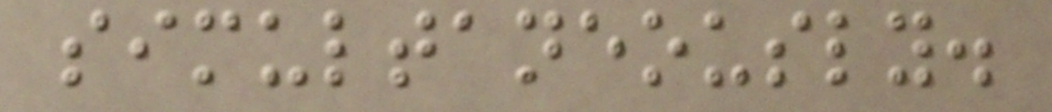simultaneously.
